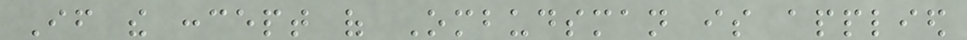If the concept of Ombudsman is applied
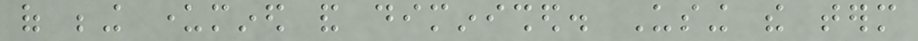of being undermined and diminished. Using the term
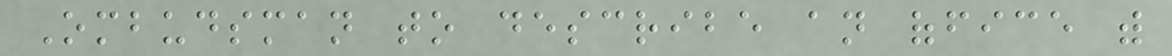Ombudsman to describe an office with
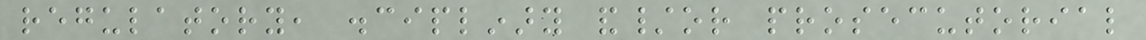regulatory, disciplinary and/or prosecutorial
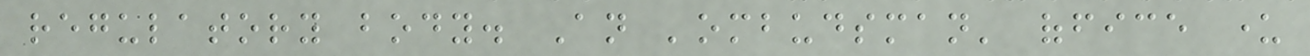regulatory body. An 'ombudsman' office under
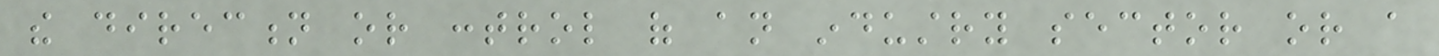the direction or control of an industry sector or a
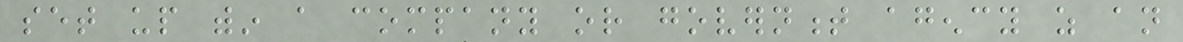set up within a company or government agency as an
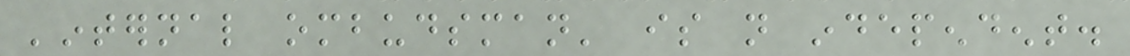'internal ombudsman' is not independent.
